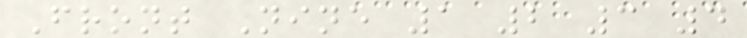Front Nine 1 2 3 4
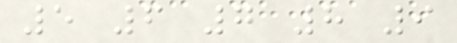5 6 7 8 9
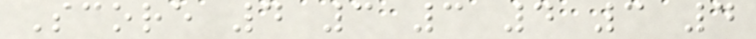Score 4 3 3 4 3 4
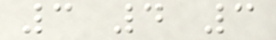3 4 3
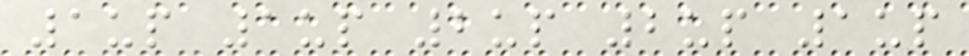1up 1up 2up 2up 1up
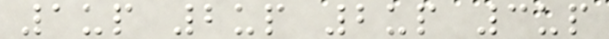1up 2up 2up 3up
